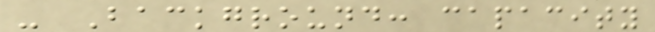- Background: capacity
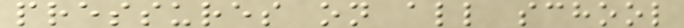pressures on all school
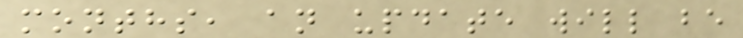months, an update will be
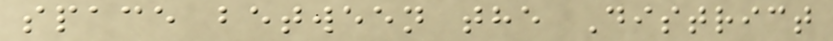space between the District
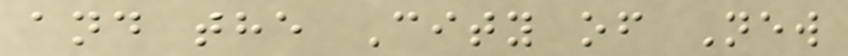and the City of New
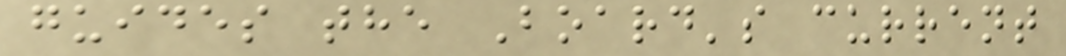guides the Board's current
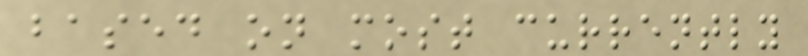based on most currently
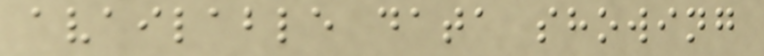available data showing
